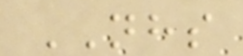NHS
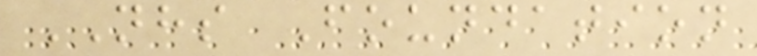NHS Foundation
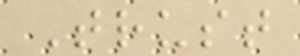Trust
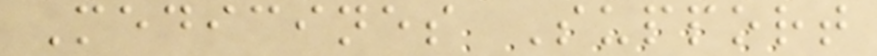Medicines Support
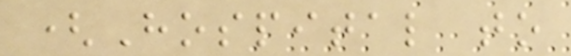(Hospital to
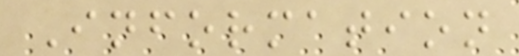Information
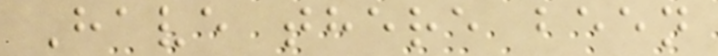Have there been
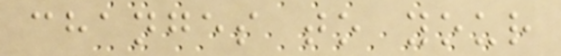changes to your
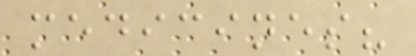medicines?
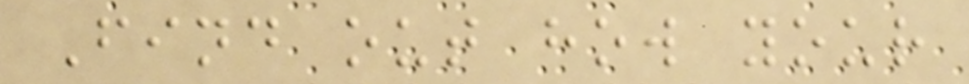Find out how your
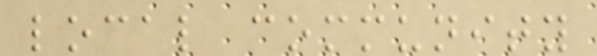local community
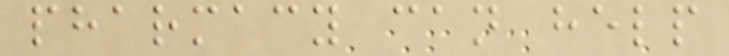pharmacy can help
